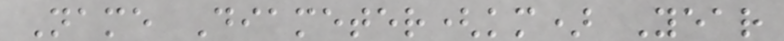Name Diameter(km) Year
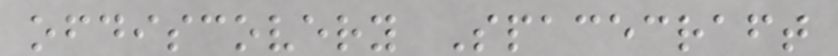ofdiscovery Spacecraft
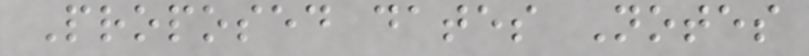Proposed dates Notes
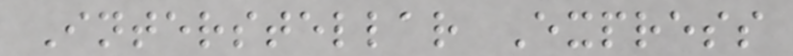Interstellar Express
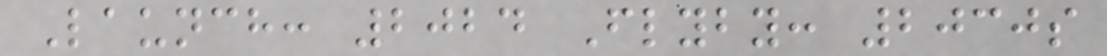Launch: 2024 Flyby: 2030s
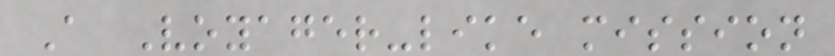A Voyager-like mission
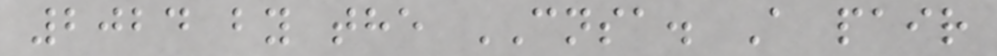2024 by the CNSA. A pair
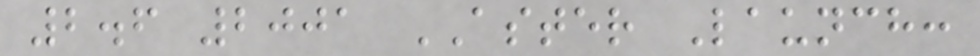2.6 2001 ASTER Launch:
